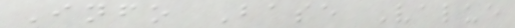Info Base Value
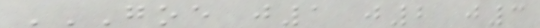GOE J1 J2 J3
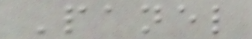Panel
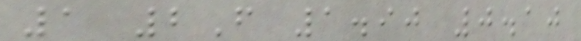1 2F 1.90 0.10
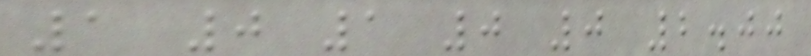1 0 1 0 0 2.00
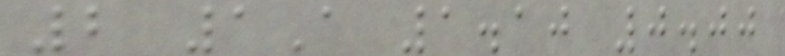2 1A 1.10 0.00
